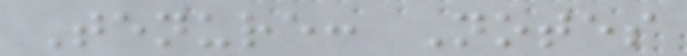Tenure: Notes
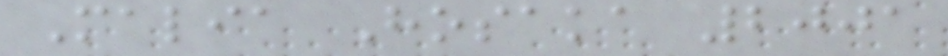Malia Hosaka 2001
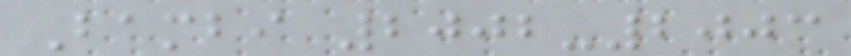Bambi 2002-2003
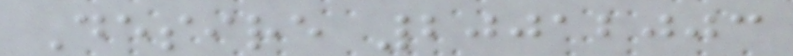Desire 20012003
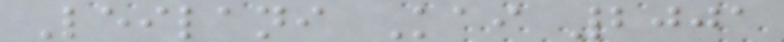Leilani Kai 2001
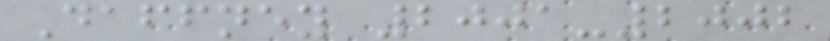Daffney 2001-2002
